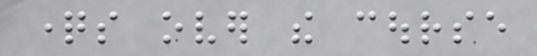questions over the course
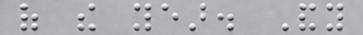of the year. Andy
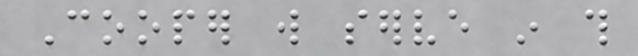Cooper will serve in this
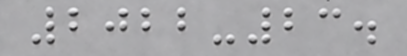2022-23.
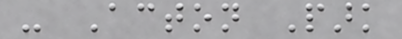- Acton Park
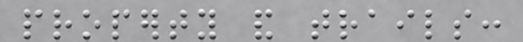property and trails:
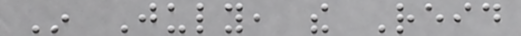In July, the Reid
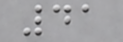41
